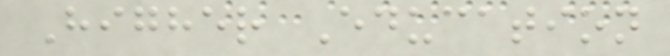Higher Education
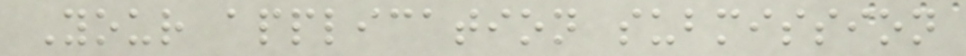Your application submission
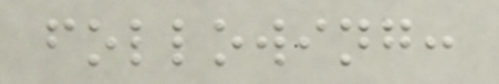following:
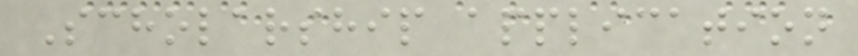Scholarship application
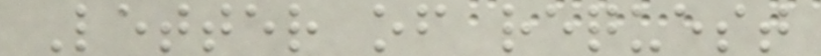Letter of request
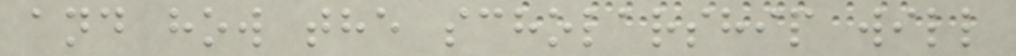and how the scholarship will
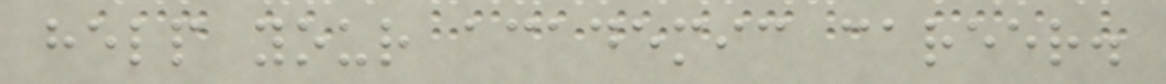help your academic career.
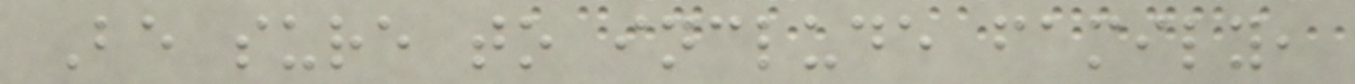Be sure to include family,
